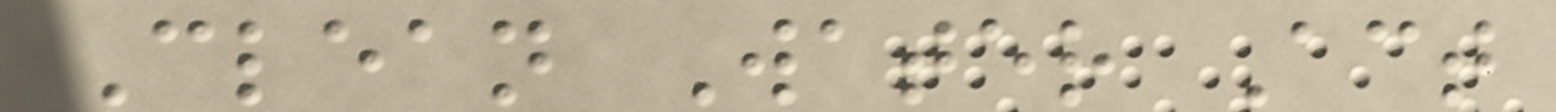Clean Water Act
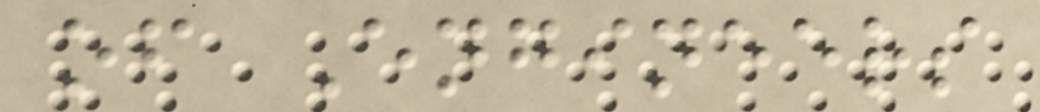of Engineers
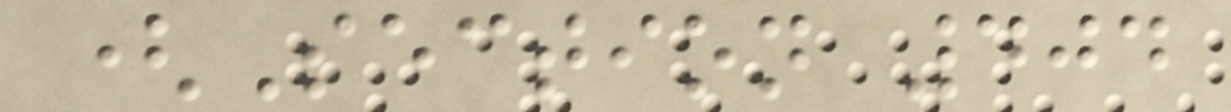(Section 404
